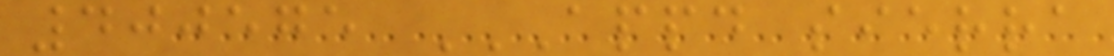400575 APPD SIERRA
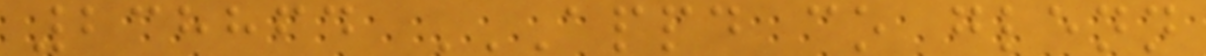238864 APPD CO GLENN
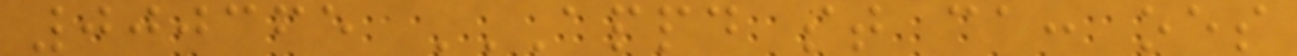000365 APPD ST CA: OES
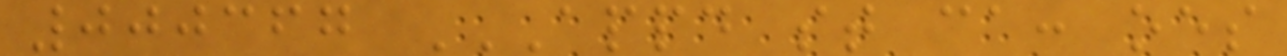000367 APPD ST CA: OES
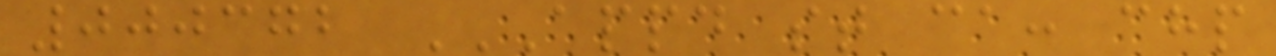000372 APPD ST CA: CHP
